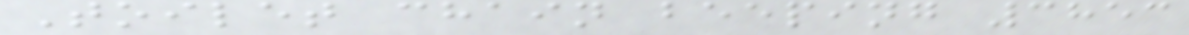Toilet chain beeping 3853
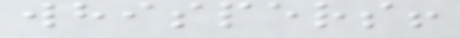whispers!
